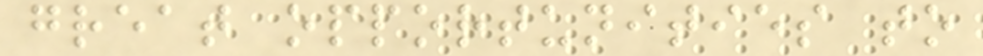great opportunities to
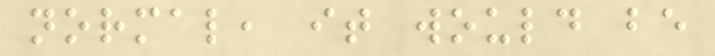normal, it would be
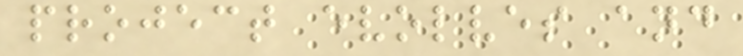project evolves and
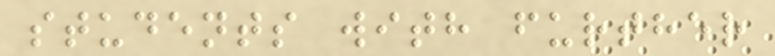students with further
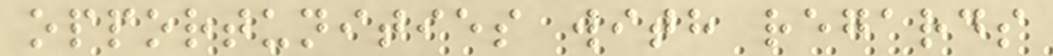opportunities with regards
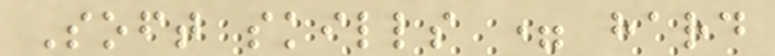Soft skills = hard
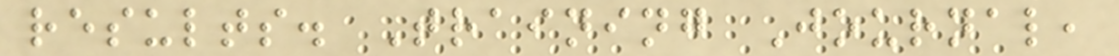results. Training Journal,
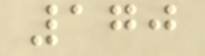170
